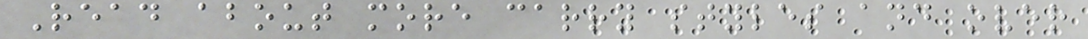Read about more carry styles and over
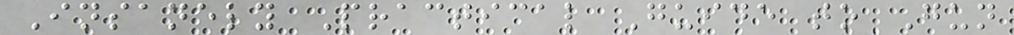Insanely Practical Guide to Gun
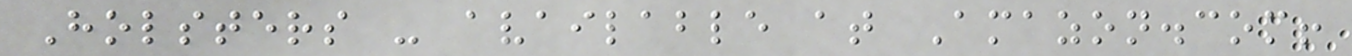Holsters - available at Amazon.com!
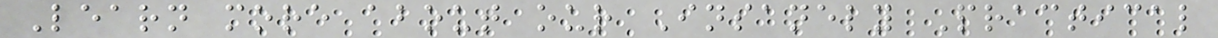Learn more about our Insanely Practical
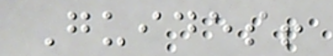Guides!
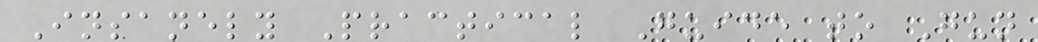Insanely Practical Guide to Gun
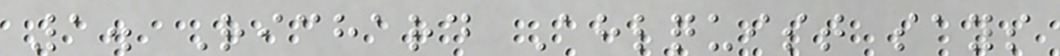1. Richard Ahlquist says
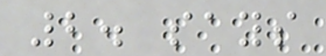2. says
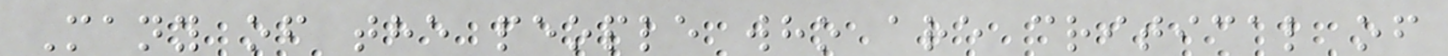Many of the people who are critical of
